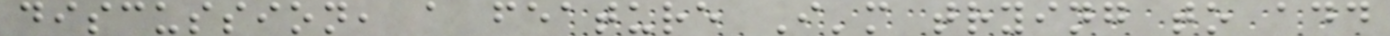discussion, a feature I'm trying to add
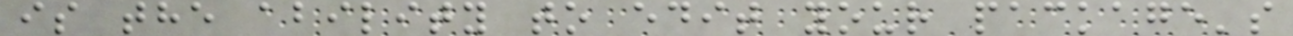is the ability to edit your package's
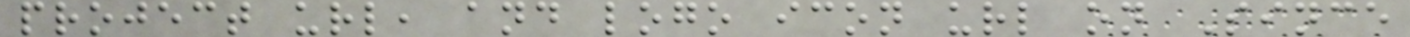project url, and logo icon url on Since
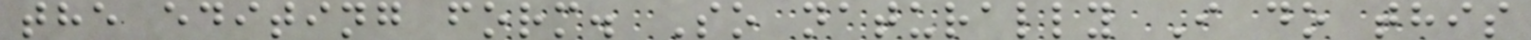the editing form. So naturally I do this
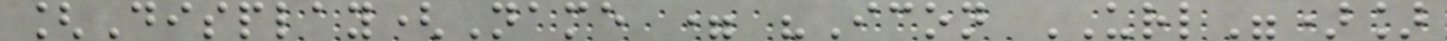[Display(Name = "Icon URL")]
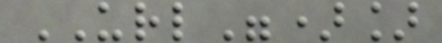URL")]
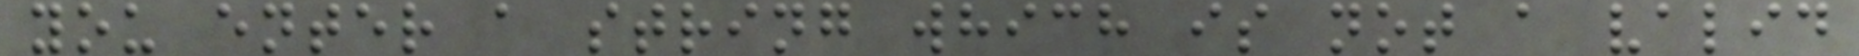you enter a string which is not a valid
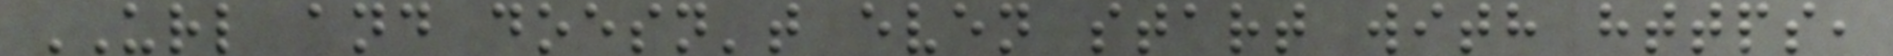URL and doesn't even start with https,
